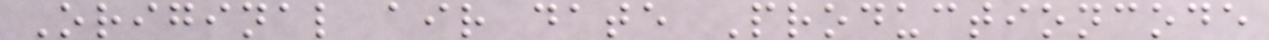Original air date Productioncode
